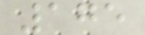175
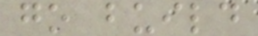go build
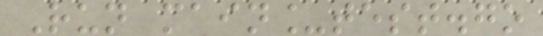Run main_test.go
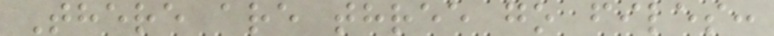There are three go files:
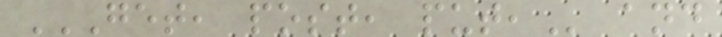GET, POST, PUT, and
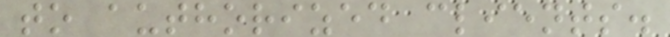to authorized clients.
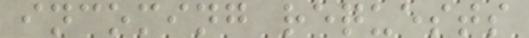incoming requests
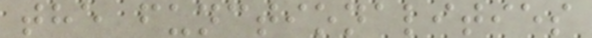the functionalities
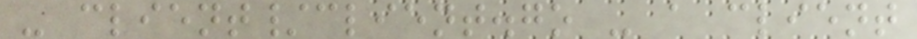- client/client.go - a client
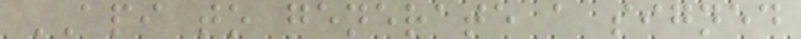API to generate a signed
